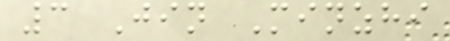3 Jin Minzhi
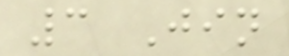3 Jin
